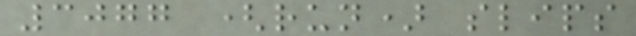3077 (run) slips
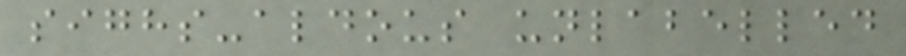sighs-aldous unlabelled
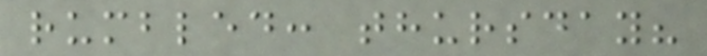rumbled: thursday?
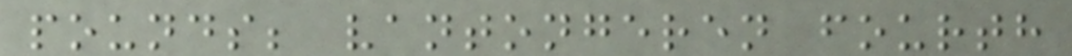pounds; vantongeren fourth
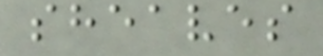sheaves
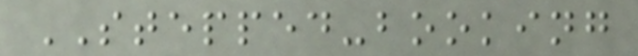STEPPED-booking
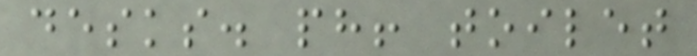desks. ph! toilet
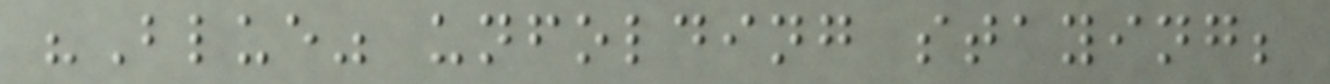"Blue" unfolding staying;
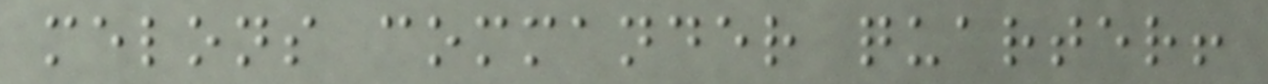melons commander quarter!
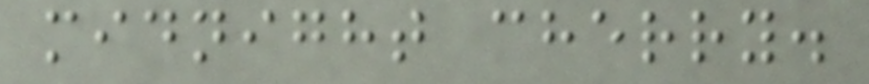midnight cherry.
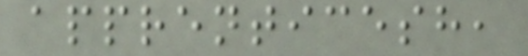apprenticesh,
